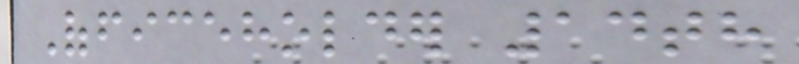Officeholder 14th
